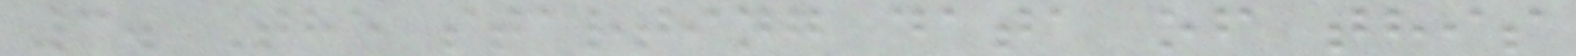3. The starting data of this
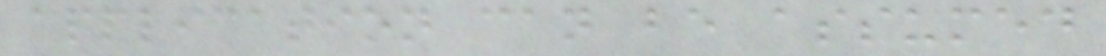application can be assumed
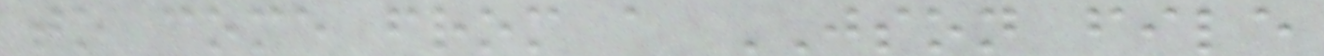to come from a JSON file
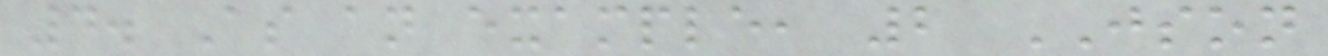4. As an example, 2 JSON
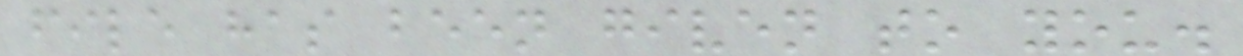file has been given to you.
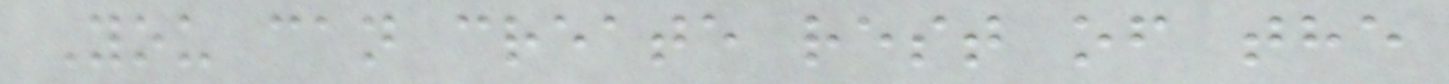You can create rest of the
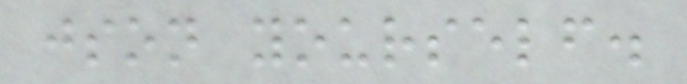json yourself.
